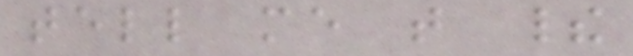tell me that their
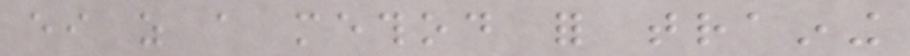either as a method for training
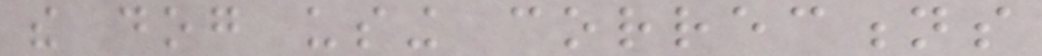the dog using corrections
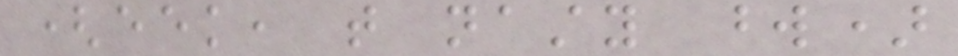(eek, that nasty word)
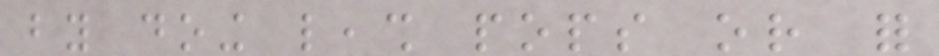by doing leash pops or for
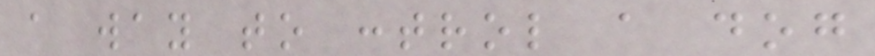a way to control a dog
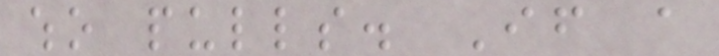who pulls. If a
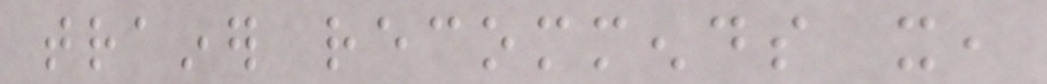trainer recommends it,
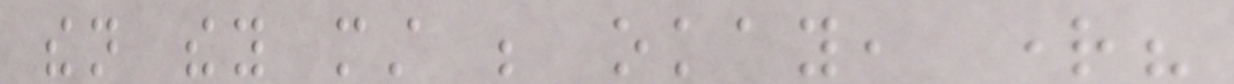then they must be okay, right?
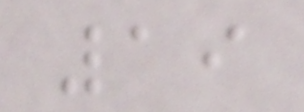19
